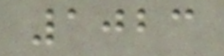1023
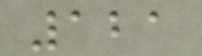121
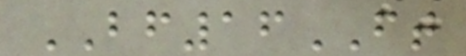BF16FT
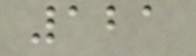121
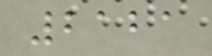2121
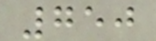750
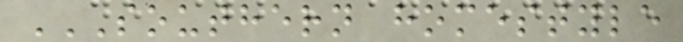SOUTHERN HOMESTYLE
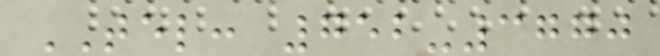TEL: 752-3770
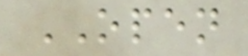OPEN
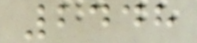2448
